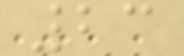23
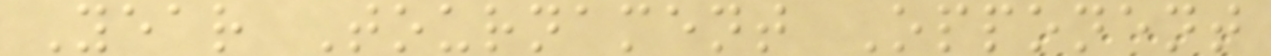Year Tournament Opponent
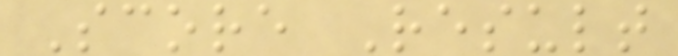Score Result
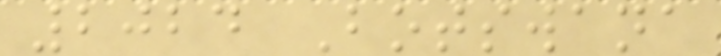2024 Botswana
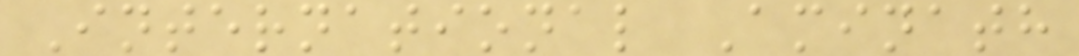International Aminath
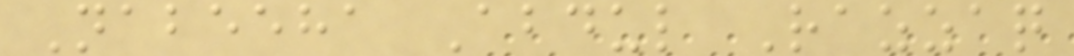Nabeeha Abdul Razzaq
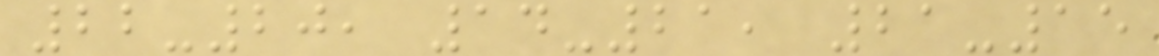22-20, 14-21, 21-15
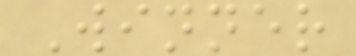Winner
